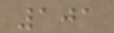101
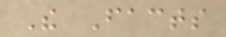The Facts
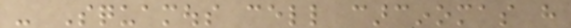- Squamous cell carcinomas have
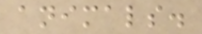animals.
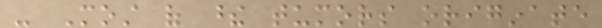- Most of these tumors originate
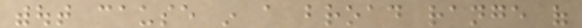without cause in a broad range of
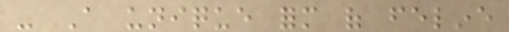- A unique form of feline
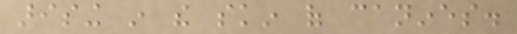arising in the skin of canines.
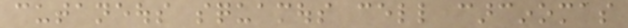cutaneous squamous cell carcinomas
